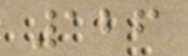126
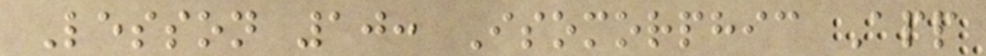Lesson 10: Isomorphic App
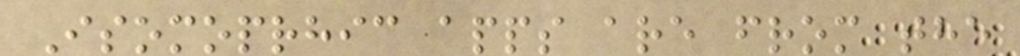Isomoprhic apps are from the
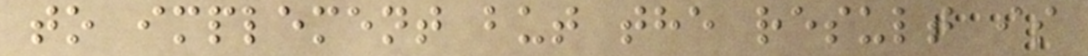to implement but the result is
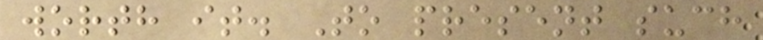worth it. To present such
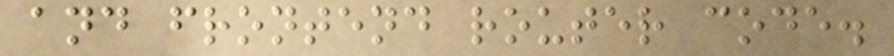and frontend router code.
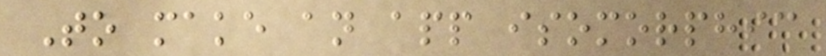To make an app isomorphic
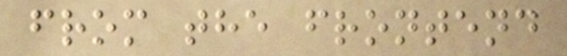from the frontend
